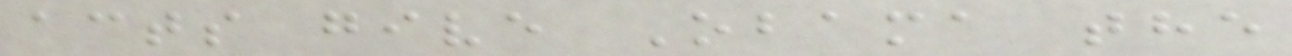acts give Obama the
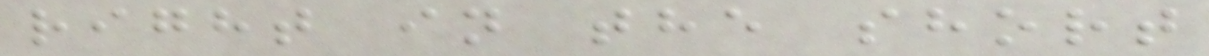right in the short
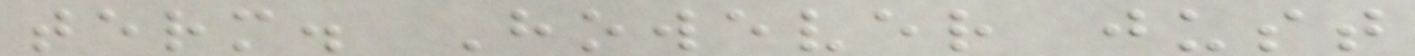term. However just
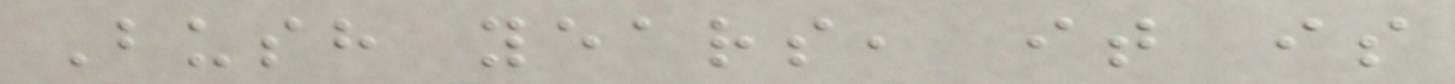Bush years, it is
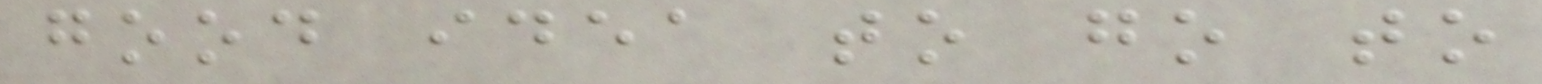good idea to go to
